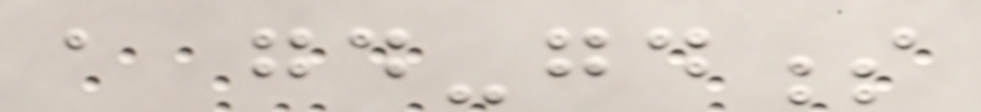a good-goodness
